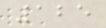125
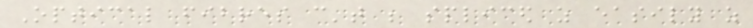Optical fibres can't be spliced as easily as
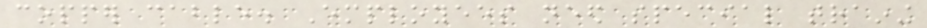copper cable. Employees need special training
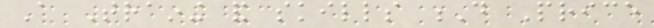A Training and skills D Price
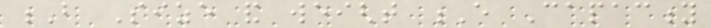B Size and weight E Capacity
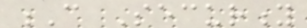C Security
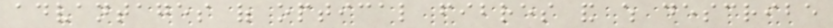advantages of optical fibres and which describe
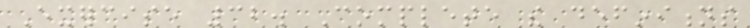Exercise 32. Complete the definitions
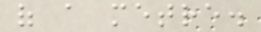of a metre.
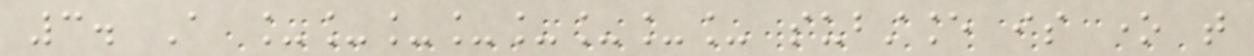3. A ________ substance is one that
